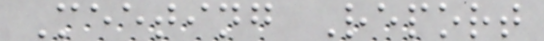Meeting Report
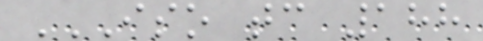ISO TC 188
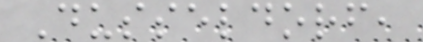Dusseldorf,
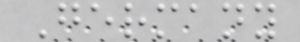Germany
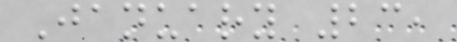January 23,
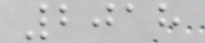2018
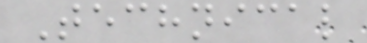Technical
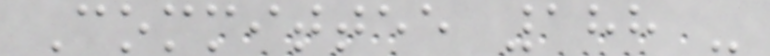Committee 188 -
